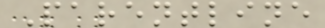Parentline
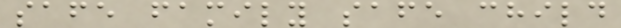safe family safe child
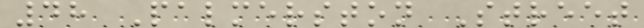48 Palmerston Street
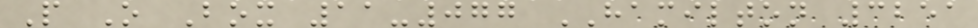P O Box 11-077 HAMILTON 3251
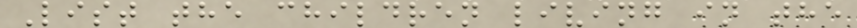List the children living in the
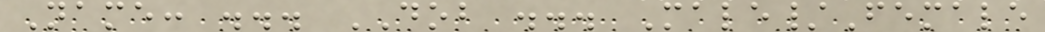Name: ... DOB ... Male/Female
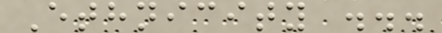Ethnicity ...
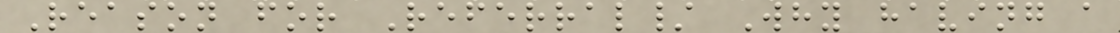Reason for Referral/ Why having a
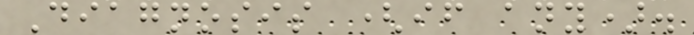Diagnosis (if any).
